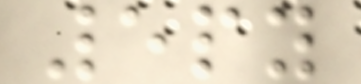5py
